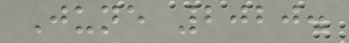June 2020.
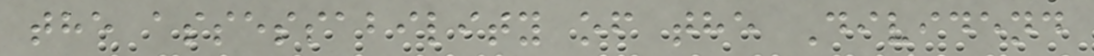the assessability of the Dividend
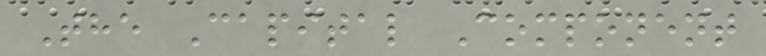The Capital Component
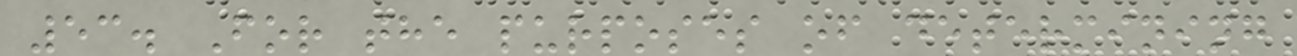53. For the purposes of determining
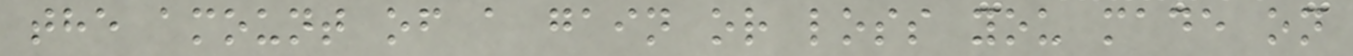the amount of a gain or loss you made on
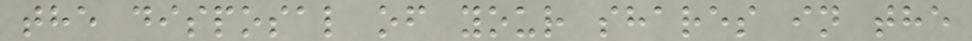the disposal of your shares in the
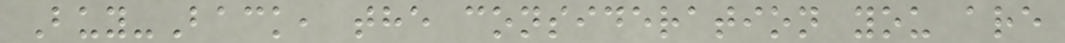Buy-Back, the consideration you are
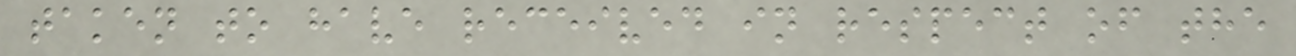taken to have received in respect of the
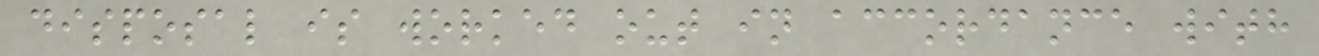disposal is worked out in accordance with
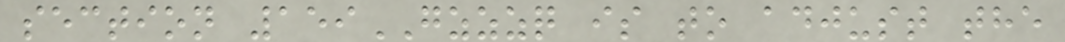section 159GZZZQ is to adjust the
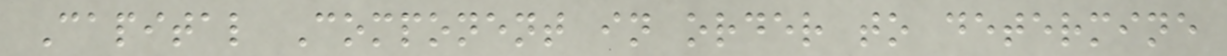Capital Component in order to determine
